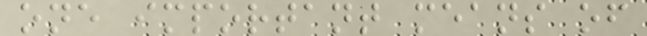one important means of
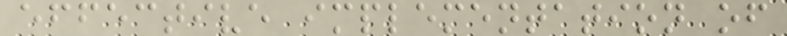effective implementation of
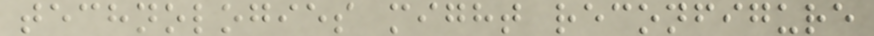technologies might reconfigure
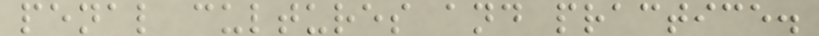penal cultures and practice.
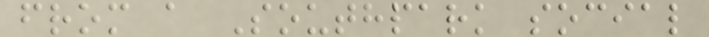from a Southpark social
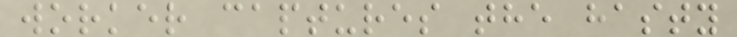worker captures the hasty
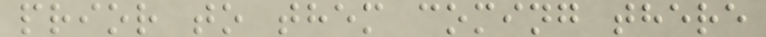prior to them coming there
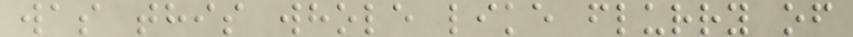was this whole like flurry of
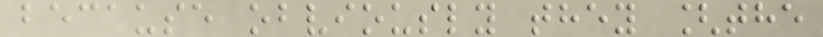because obviously they [the
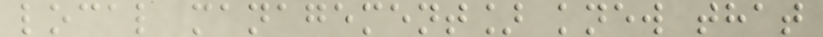local management] knew that
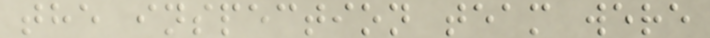the inspection team were
